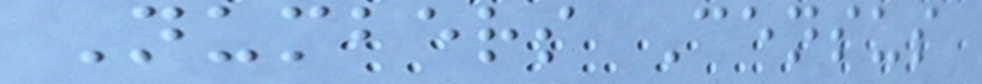Numbers Census
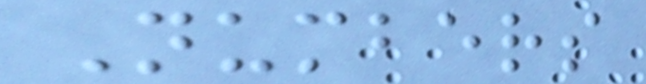Numbers
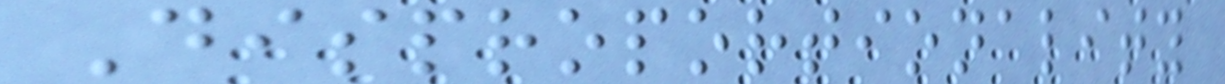Disproportionality
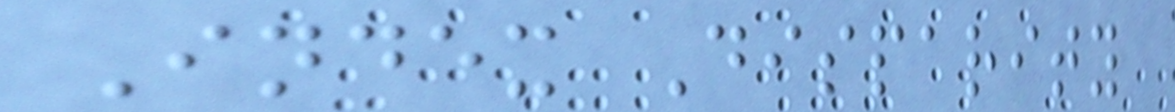Index Disparity
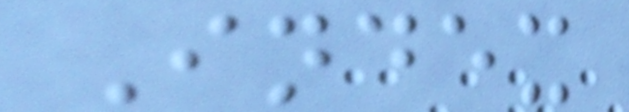Index
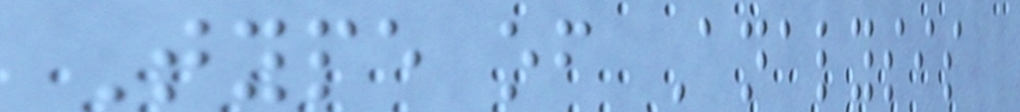Type of Analysis
